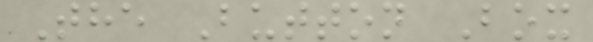The Button Box
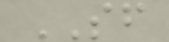SF
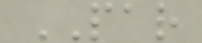PAR
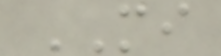MI
